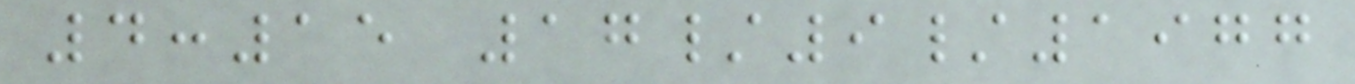4:15 17/9/1977
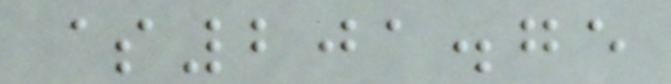$201.75
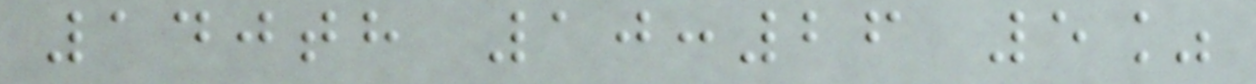140th 10:26 5%
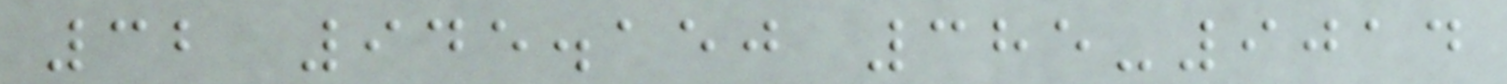32 945.150 385-9014
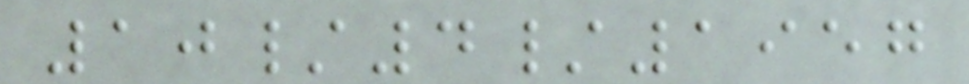10/4/1957
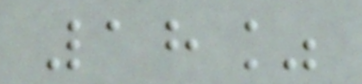18%
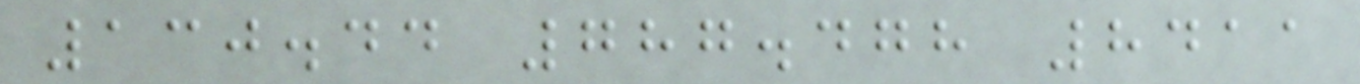130.44 787.478 8411
